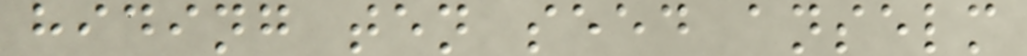hiding ten seed anselm
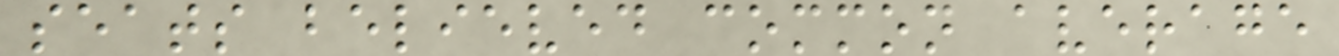seats believed common average
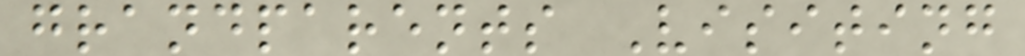grandparents Visiting
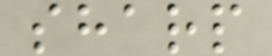sharp
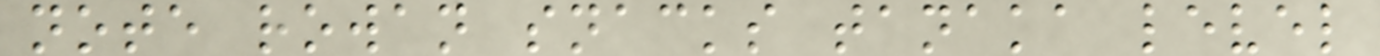note rowan snacks tanaka level
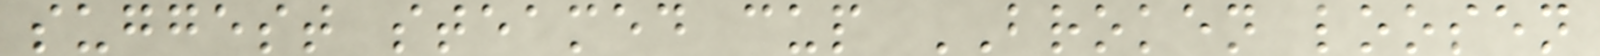suggest steamed cup BROKEN loosen
